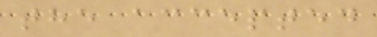the accepted
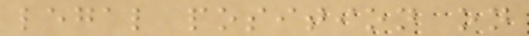legal position on
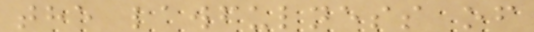the lawfulness of
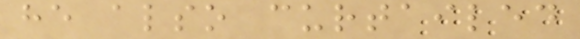he also curtailed
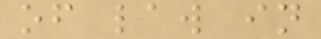of law in
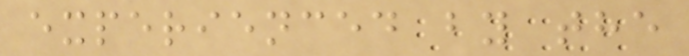experienced by the
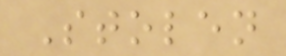Stolen
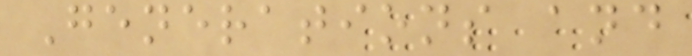Generations and
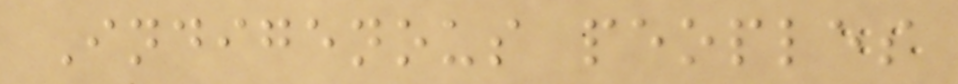Indigenous peoples
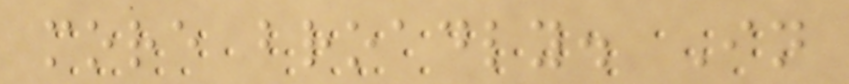more broadly. In
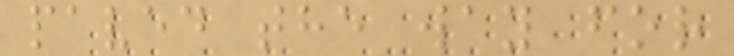paved the way for
